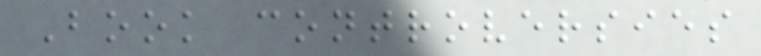Book controversies
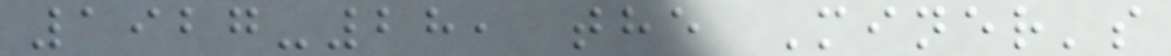1927-28, the Miner's
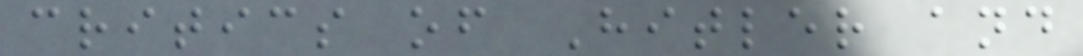critics of Hitler and
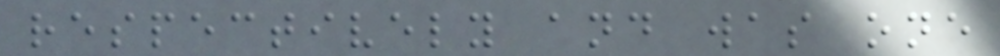respectively and was one
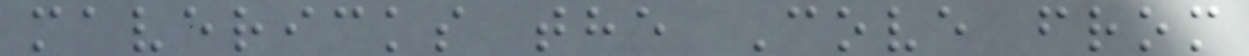mavericks the Cove from
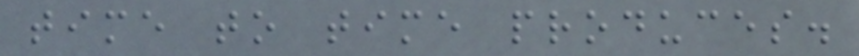time to time produces.
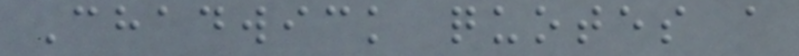Chadwick quotes a
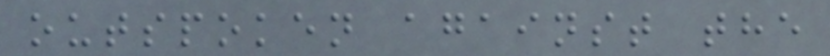outspoken against the
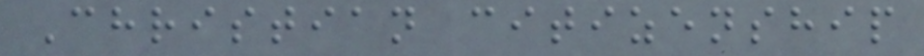Christian citizenship
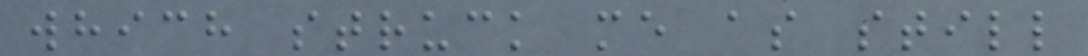which struck me as still
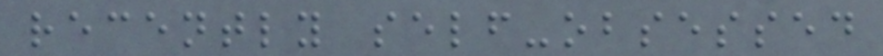recently self-obsessed
